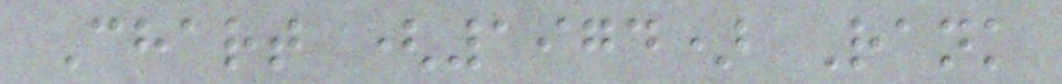Chart (1974) Rank
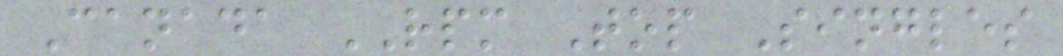Canada RPM Top Singles
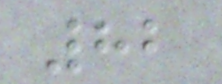82
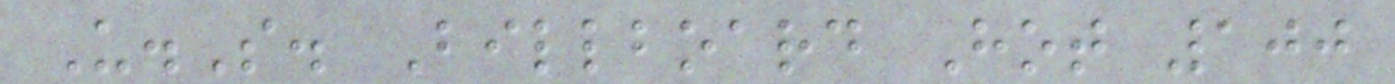U.S. Billboard Hot 100
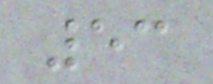53
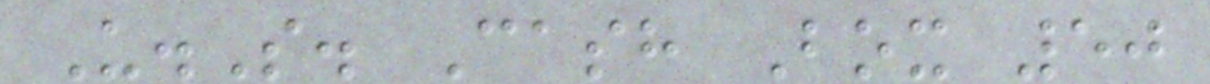U.S. Cash Box 50
